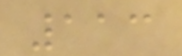113
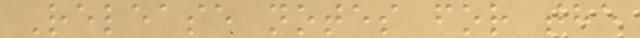Release notes for the
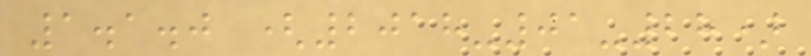1.1.0 (2018-01-28)
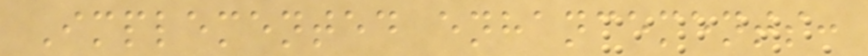Implemented enhancements:
